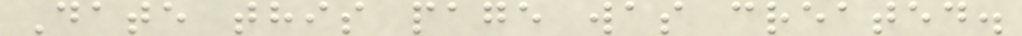Date this page was created.
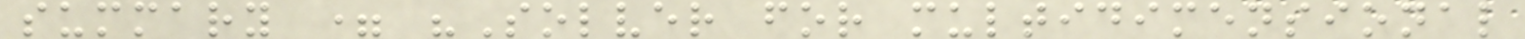summary = "Solver for multidimensional
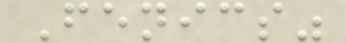Fenics"
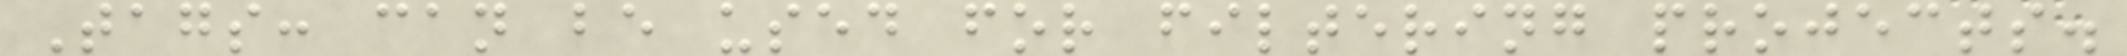Tags: can be used for filtering projects.
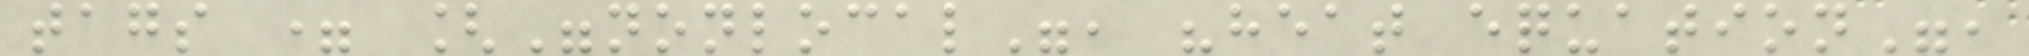tags = ["nonlocal", "heat equation",
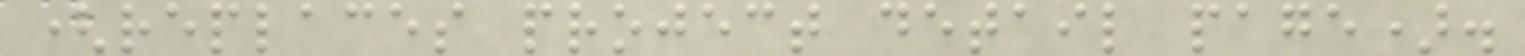(replaces project detail page).
